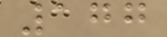177
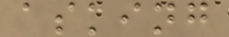asking
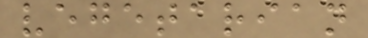vegetarian
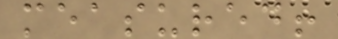measured!
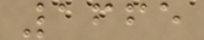1665
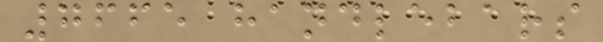7665 handlebars
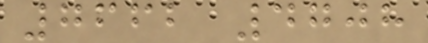7662 4708
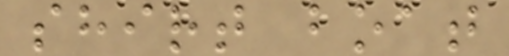shirt boat
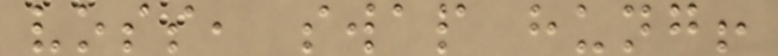voss, swap hung!
